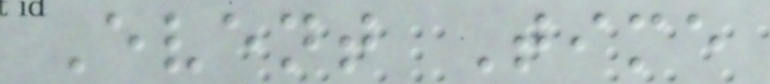Event Time
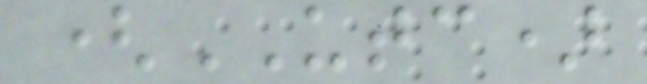(UTC)
